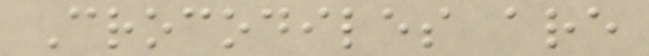Crocodiles are
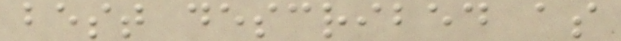best described as
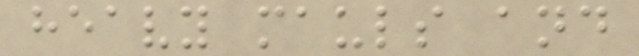heavy mauls and
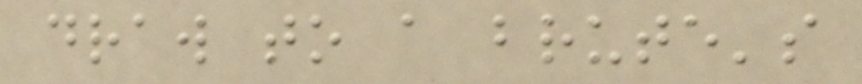draw to a brute's
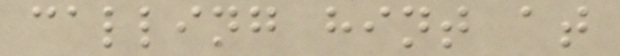calling hint at
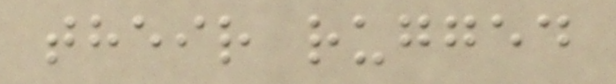their rugged
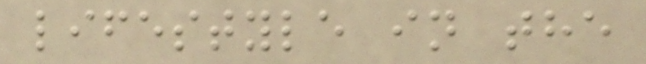lifestyle in the
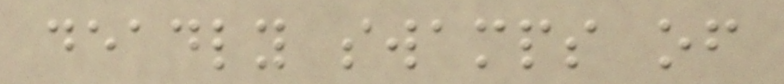deadly swamps of
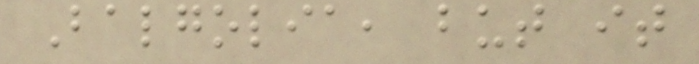Balgolia, but it
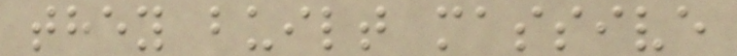they built massive
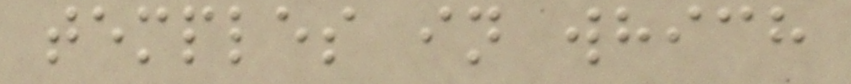temples in which
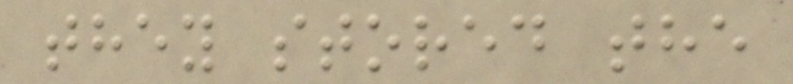they stored the
